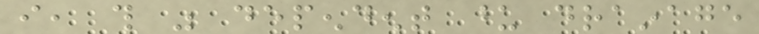i, this was dependent upon drainage
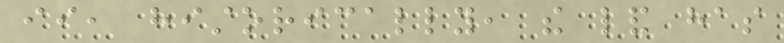ii, historically, the land has
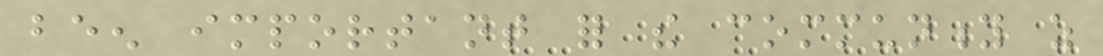been important for the community as
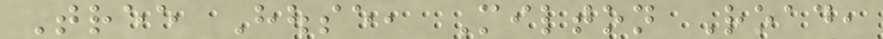Tree House, Milton Road,
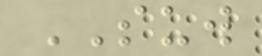SUW
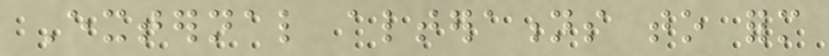External alterations to form
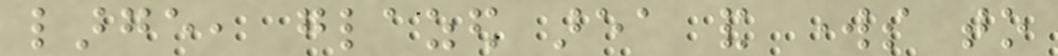large, glazed area and works to
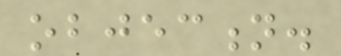objection.
